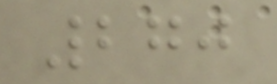270
